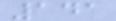141
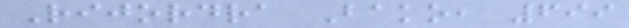Rijordra Bako, 699
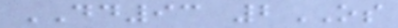DD93 2OS
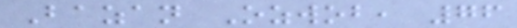Bazan Ozwob, 76
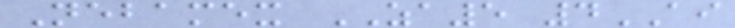Nebamex ZA5 4AI
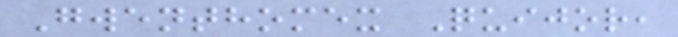Gwenthomex Quijor,
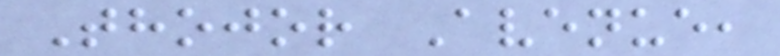Thojor Avenue,
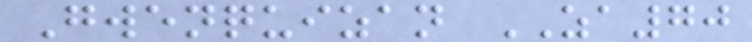Gwenquizan ZA70
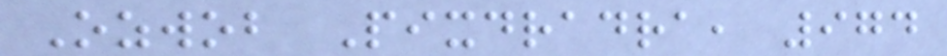Ozwob Pixdradra, 974
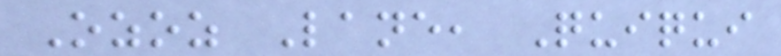Ozoz Lane, Quiqui
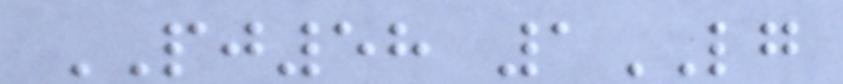PJ58 1LG
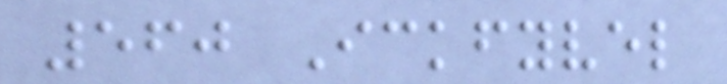560 Ickfyvel
